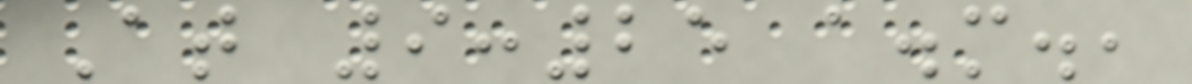At 9:25 a.m.,
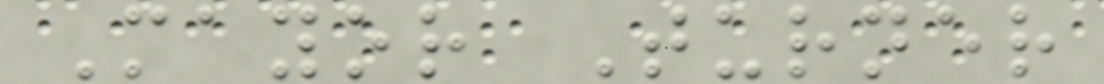Mayor Turner
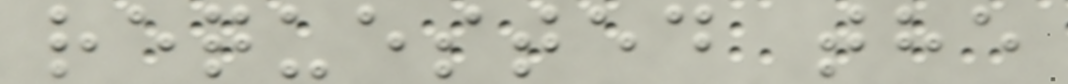requested the
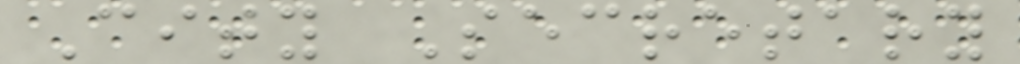City Secretary
